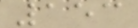153
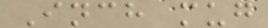Inch mug
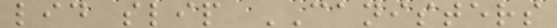lid slip CANISTERS
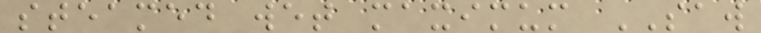steamed wet maximum SAW
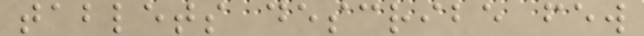tablets describe few
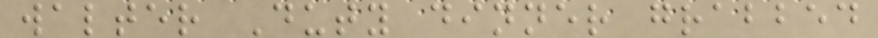walter Duty dinner grabbed
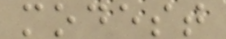modest
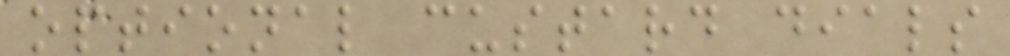optional custard dials
